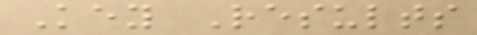Key Results
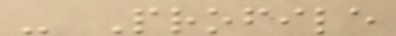- Profile
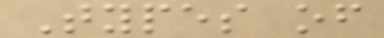Types of
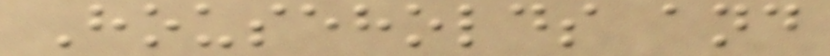Households and
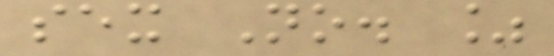sex No. %
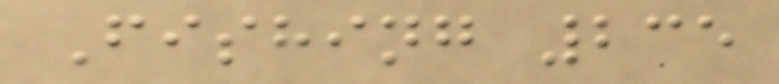Fishing 235
